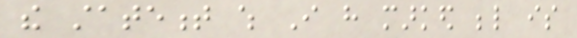the statement which I have marked below is
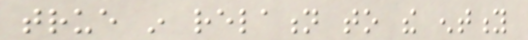true in relation to the entity
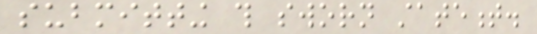submitting this sworn statement.
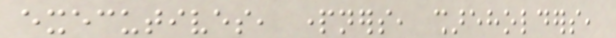executives, partners, shareholders,
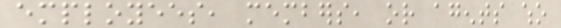employees, members, or agents who
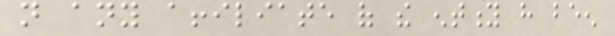not any affiliate of the entity have been
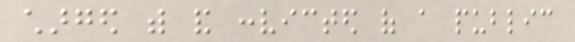charged with and convicted of a public
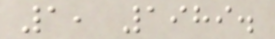1, 1989.
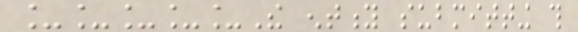_____The entity submitting this
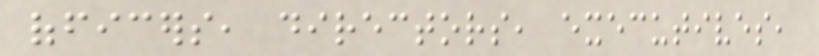officers, directors, executives,
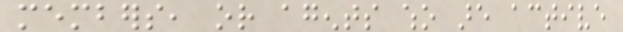members, or agents who are active
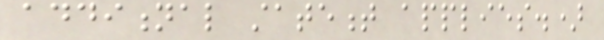additional statement applies.)
